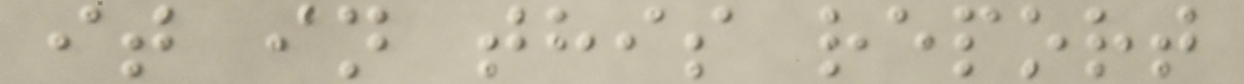it in this report
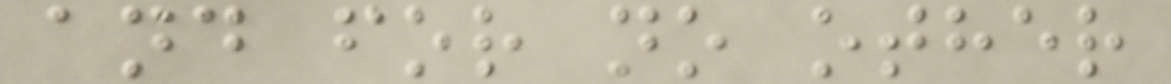and for no other
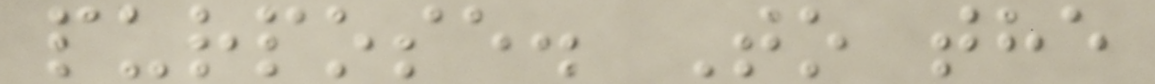purpose. To the
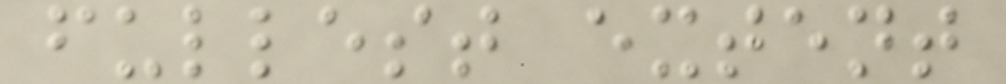fullest extent
